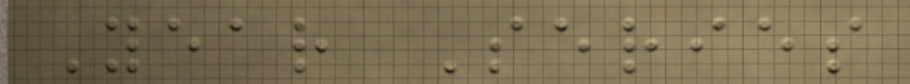Year Series
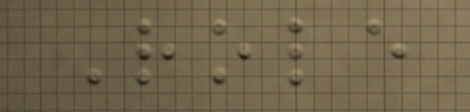Role
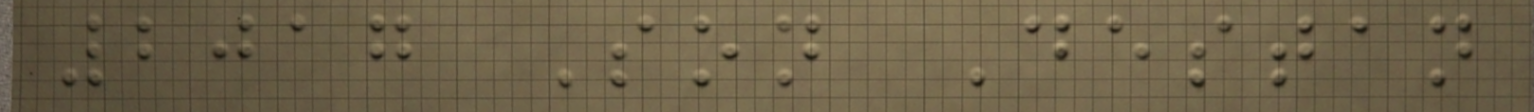2017 Son Destan
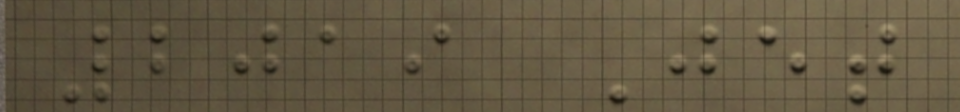2019 Jet
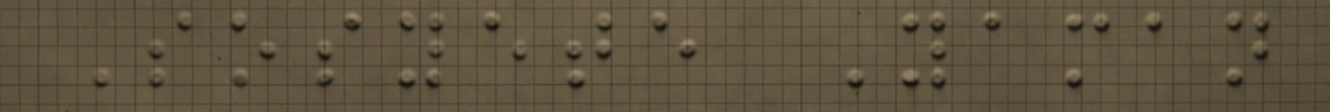Sosyete Yaman
